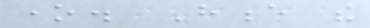one. Hence the
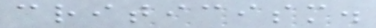criticism.
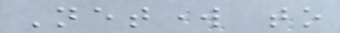Network to
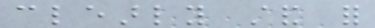clearly stand for
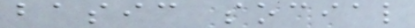basic social
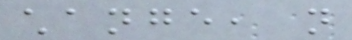change, not
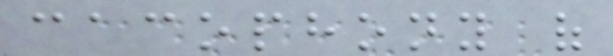cacophony of
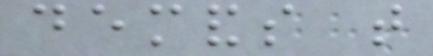demands that
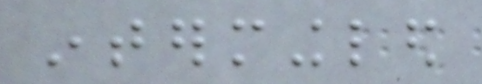intermingled
